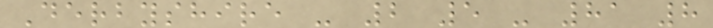Derbyshire - 2 5 - 81 8
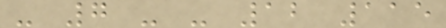- 7 - - 12 115
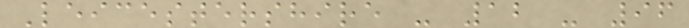Leicestershire - 12 - 96
